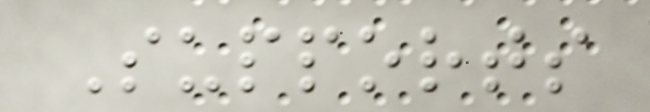Supports
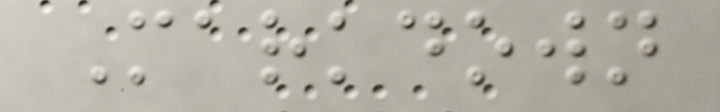Markdown
